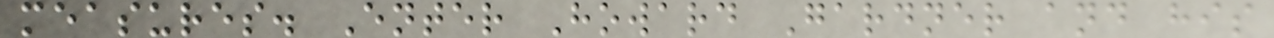measures. Enter Howard Gardner and his
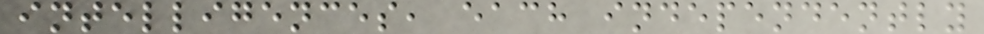intelligences, each independently
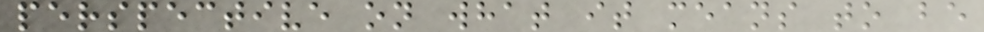perspective on what it means to be
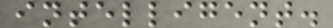intelligent.
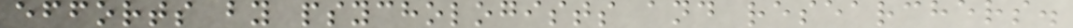efforts by psychologists and researchers.
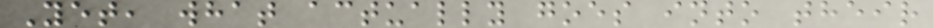Yet, what actually goes into their
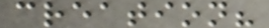creation?
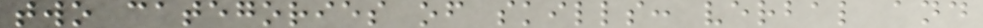two categories of skills: verbal and
